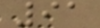91
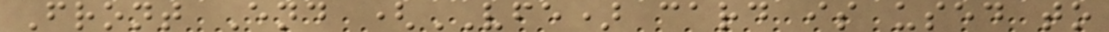Front End (VFE) card is used to
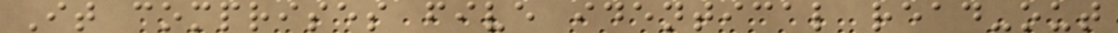It comprises five identical read-out
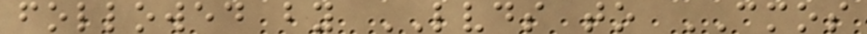followed by LVDS to CMOS
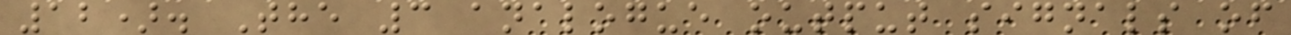12). The 3 analogue output signals of
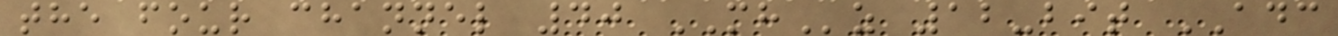the four channel 40 MHz 12-bit ADC
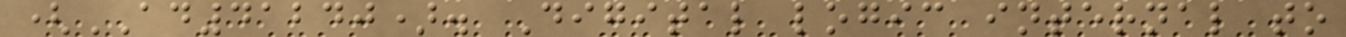(AD41240). Digital logic internal to
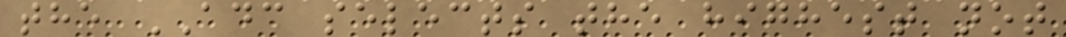the ADC selects the highest not
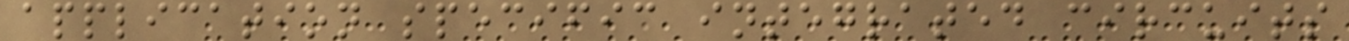application specific integrated circuits
